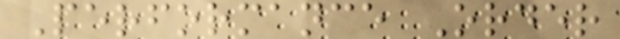Performance Order
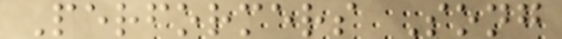Performers Song
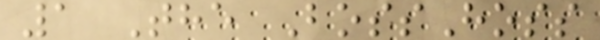1 The BossHoss
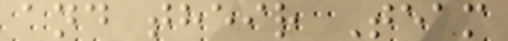and their Team
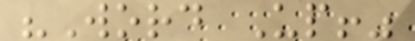"Word Up!"
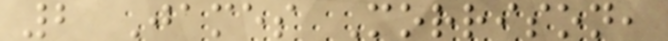2 James Morrison,
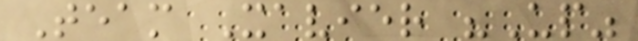Team Xavier "Up"
